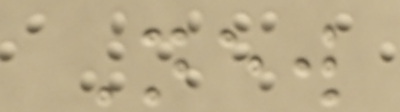New
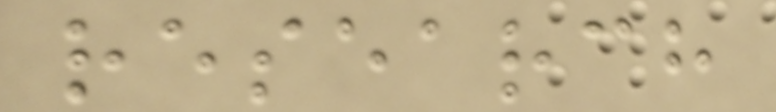research
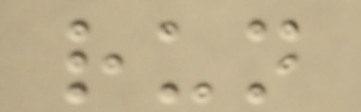run
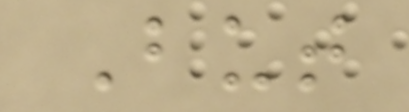But
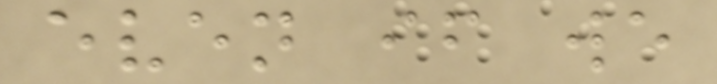even if we
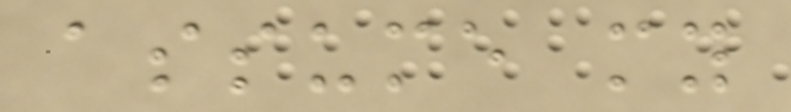assume my
